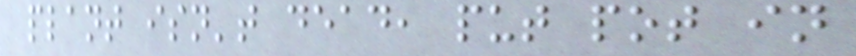plant isn't dead, put pot in
